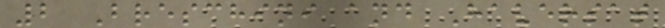2 Breschini and Haversat
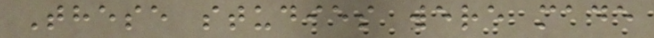These studies were made
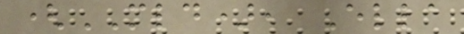(MLD), Ella
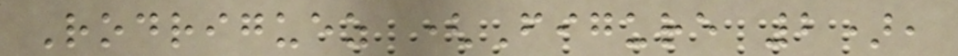Rodriguez (Figure 2),
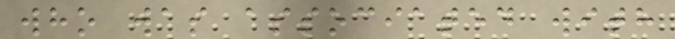who was associated with
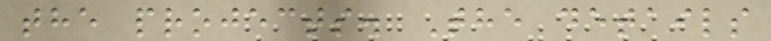the projects. The details
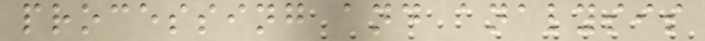processing and analysis
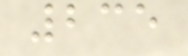235
